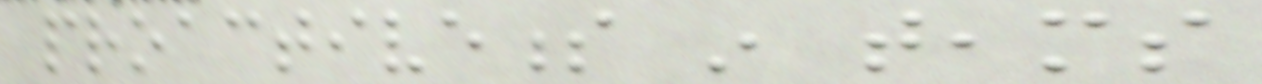proactiveness in teams
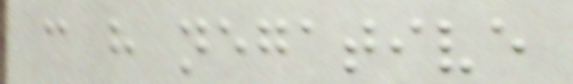can have negative
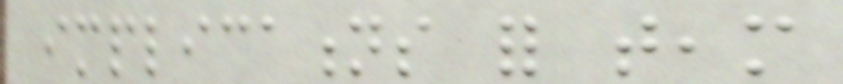implications for team
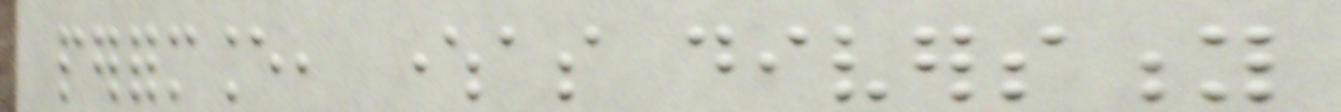performance, whereas diversity
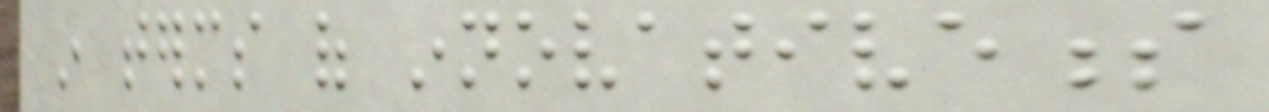in terms of innovativeness
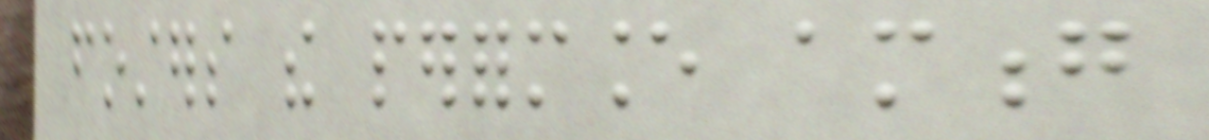fosters the performance among
